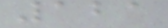121
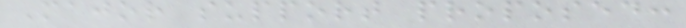Major support proposed:
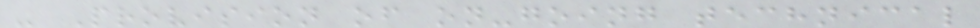- Provision of on-going technical
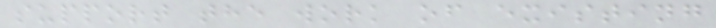support the work of existing
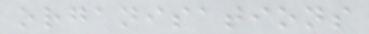organisations
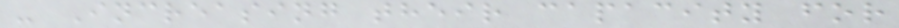- Increasing their capacity for
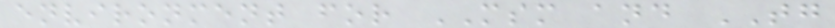environment for MSM and TG
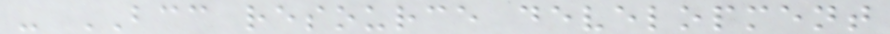- BCC resource development
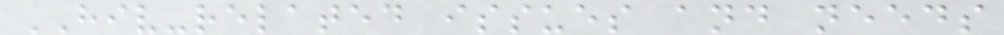HIV-related issues and needs
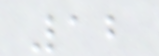12
